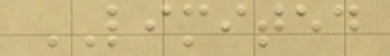LIMITED
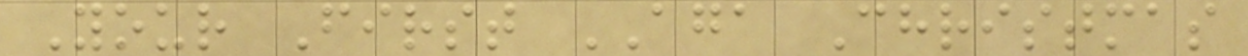Your First AGA Christmas
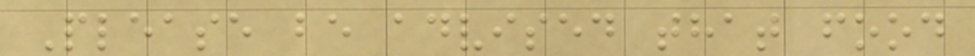Please be advised that food
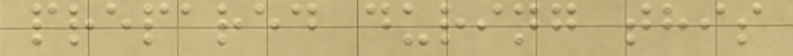prepared during this
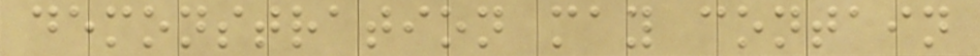demonstration may contain
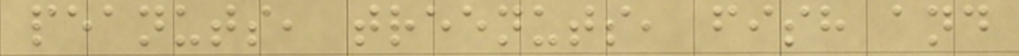peanuts, treenuts, fish and
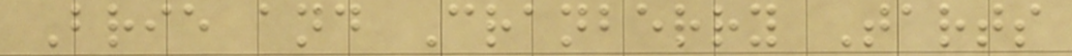Brie and Cranberry Tarts
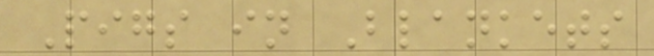Pigs in Blankets
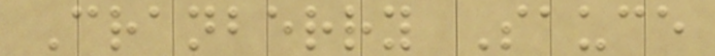Cranberry Sauce
